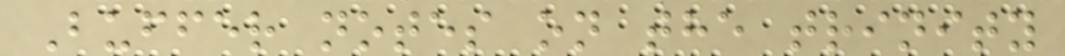Buffer notes on the trinity
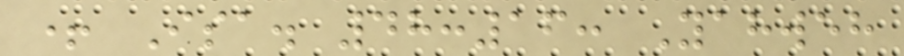+ Isa. 48:16: Yahweh
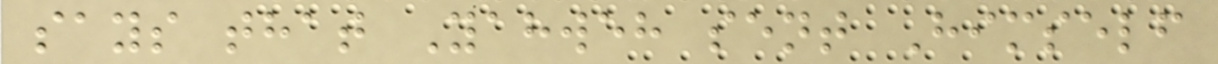says that Yahweh sent Himself
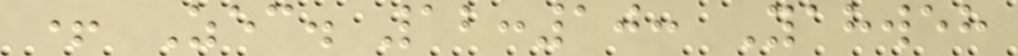+ Zec. 12:10: Yahweh
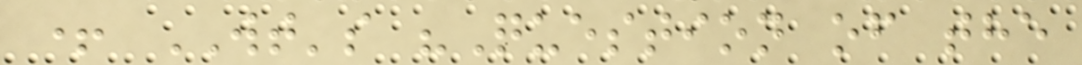+ WT's "Question of the
